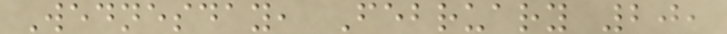Wednesday, February 20,
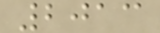2013
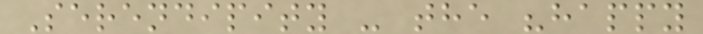Serendipity - the "happy
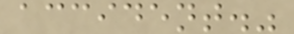accident."
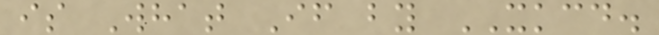is What If by XKCD.
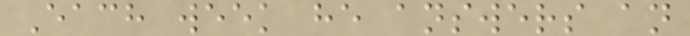Each week he answers an
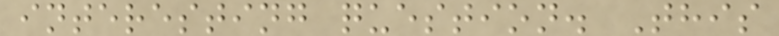interesting question. This
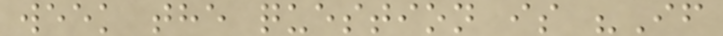week the question is "If
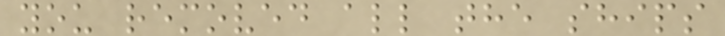you removed all the ships
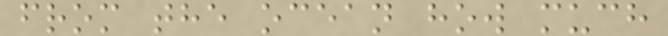from the ocean how much
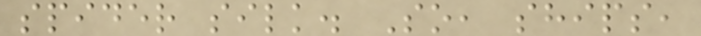spider silk. So, ships,
